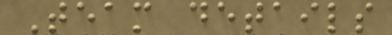Team details
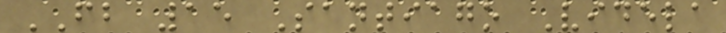FB 15 Santiago Videla
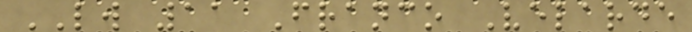LW 11 Franco Velarde
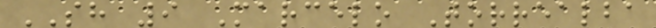SH 9 Marcelo Torrealba
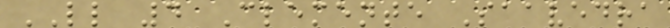LL 4 Clemente Saavedra
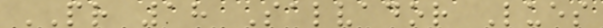PR 18 Salvador Lues
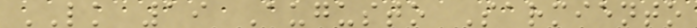LK 19 Augusto Sarmiento
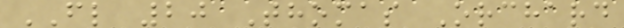FL 20 Thomas Orchard
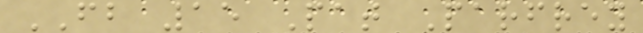FB 15 Pat Parfrey
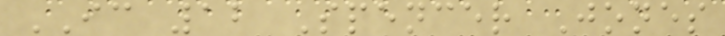IC 12 Spencer Jones
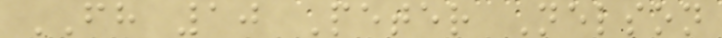FH 10 Peter Nelson
